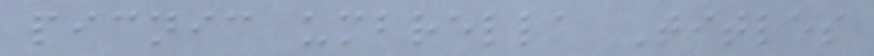picnic umbrella Titles
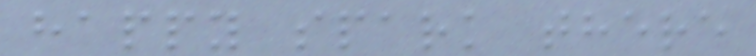happy spark there
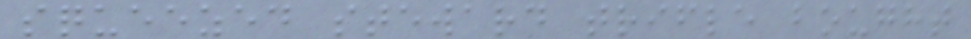squeezed steward trifle bought
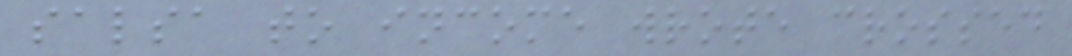salsa to income wrote crossed
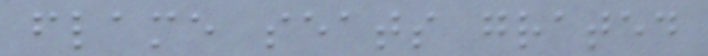flame seats grated
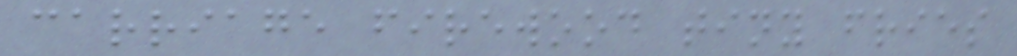carriage firewood tiny fries
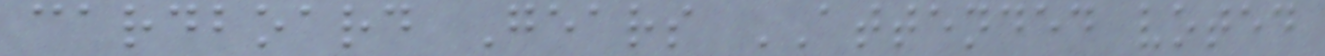cardboard Gears ATTENDED voted
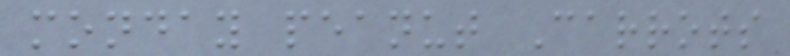monday peanut Carrots
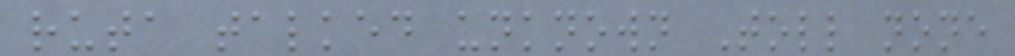ruta talked unknown Toll none
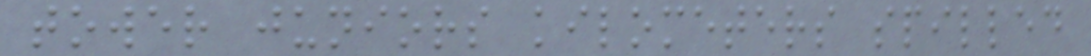tower juniors kilometers spilled
